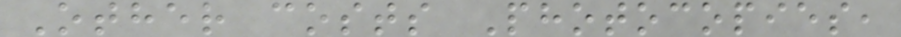Other costs Photocopies,
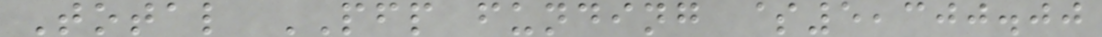Total PFP funding $5,300.00
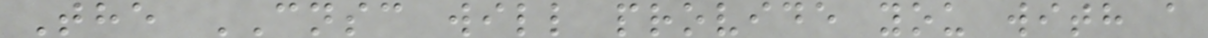The CNSC will provide you with a
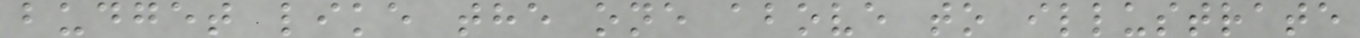budget like the one above to illustrate
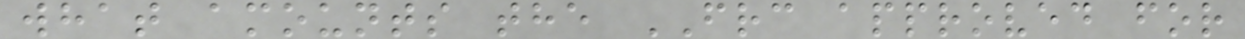what amounts the FRC approved for
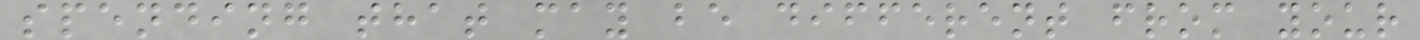spending that may be different from your
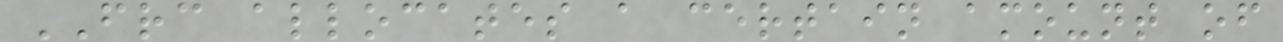FRC allocates a certain amount of
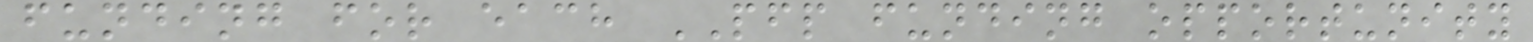funding for each PFP funding opportunity
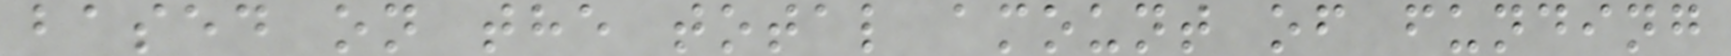based on the total amount of funding
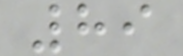89
